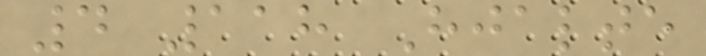4 118 Hjalte
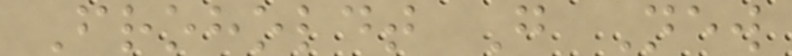Froholdt G New
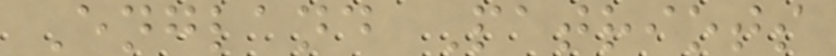England Patriots
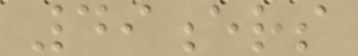49ers
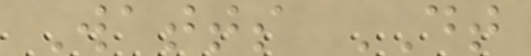Watts DT
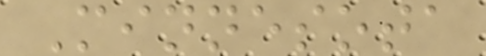Minnesota
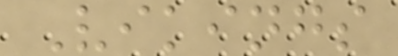Vikings
